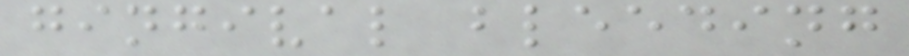gingival bleeding
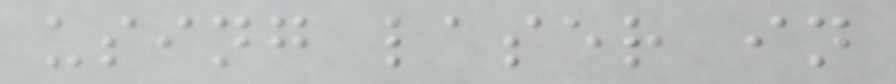using laser in
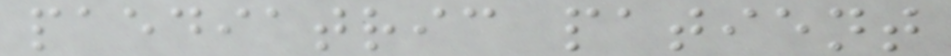paediatric patient
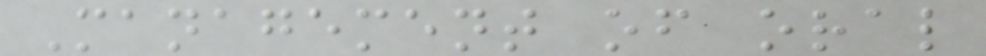Management of oral
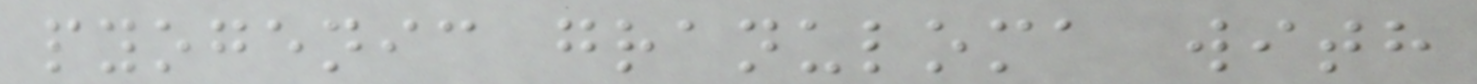pyogenic granuloma with
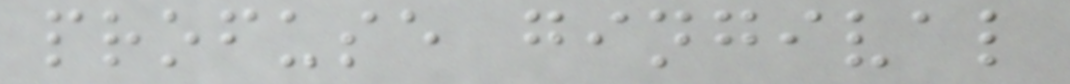profuse gingival
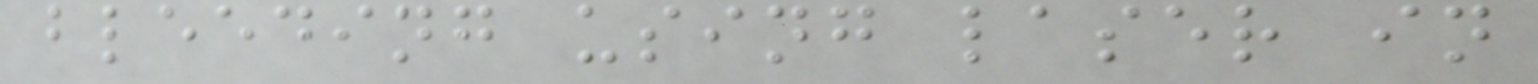bleeding using laser in
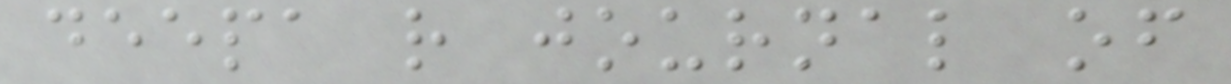deepa r journal of
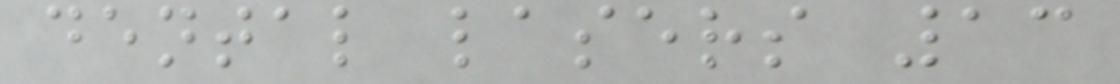dental lasers 13
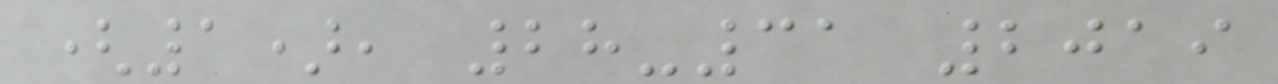(1), 28-31 2019
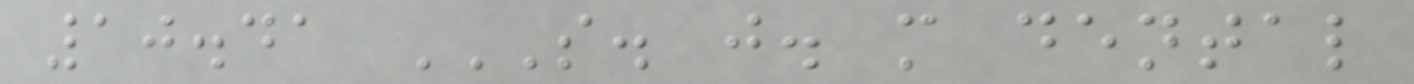10.41 S. J. M DENTAL
